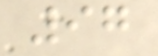97
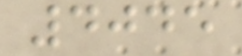4045
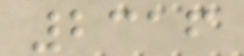2316
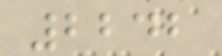2242
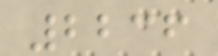2236
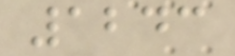1243
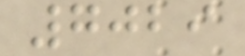7029
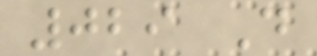029 D
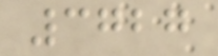3727
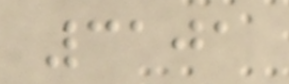3101
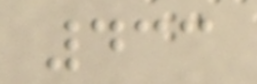433
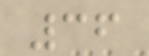36
